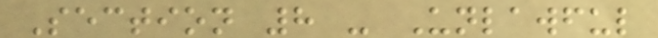Section 8 - Unlawful
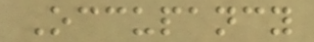Occupancy
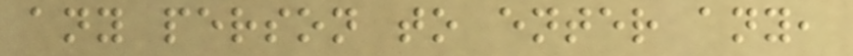any person to enter any,
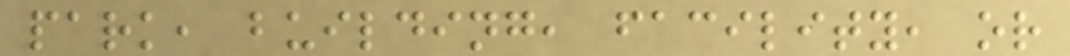park, building, facility, or
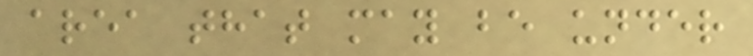area that may be under
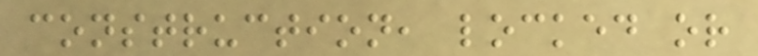construction, locked or
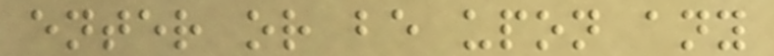enter or be upon any
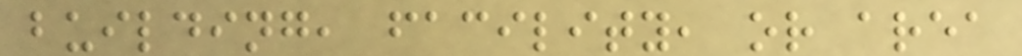building, facility, or area
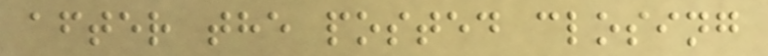after the posted closing
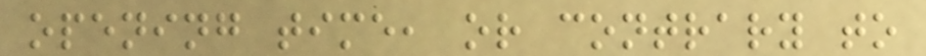opening time, or contrary to
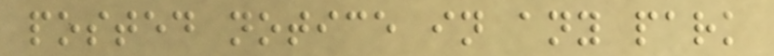posted notice in any park
